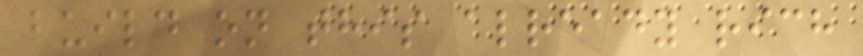build on this already rich
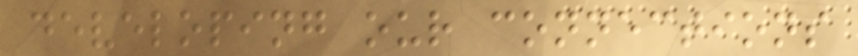developing our connections
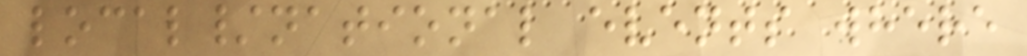local/national events where
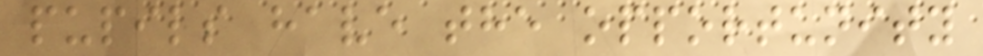pupils have the opportunity
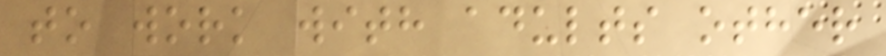to work with adults other
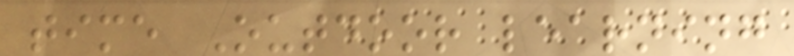time Outdoor learning
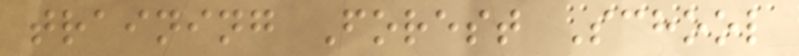training Forest School
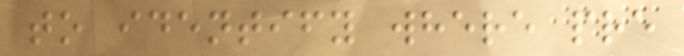to identify where pre
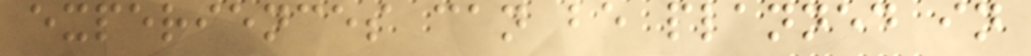experiences can be planned in
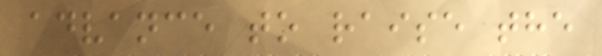advance to raise the
